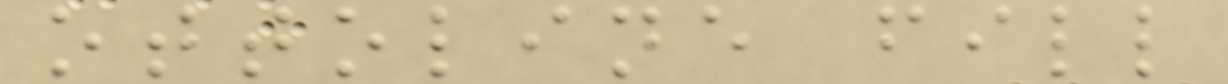ottoline fill
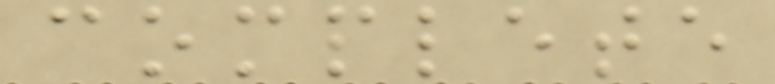complete
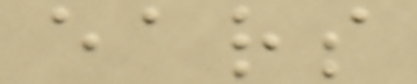ears
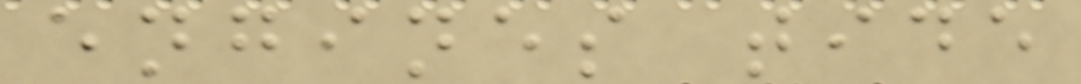engines tide
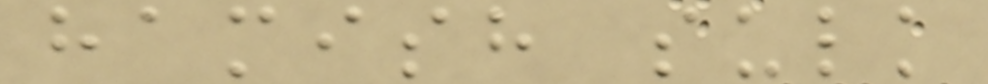hamish sulk
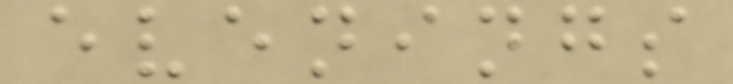evenings
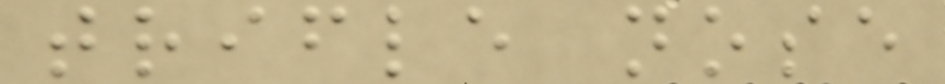trifle nose
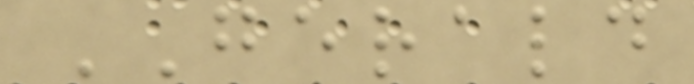GERALD
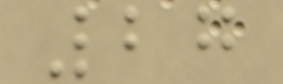27
